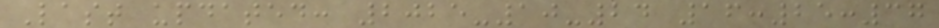Last updated: 2025-10-24 16:25:37
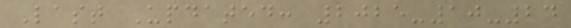Last Updated: 2025-10-24
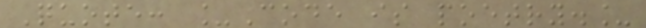Quote: _Code is poetry._
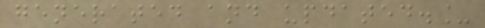generated and updated._
